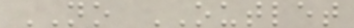NO OUTLET
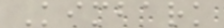Kimbark
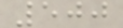500
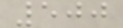500
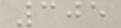305
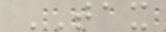TAX
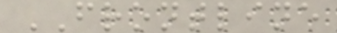FRONTLINE
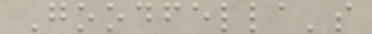Goodfella's
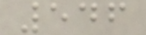546
